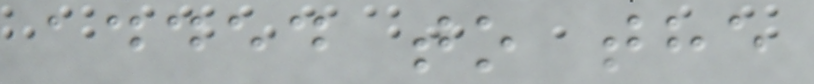added to the
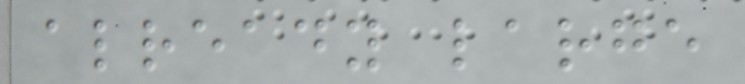already large
